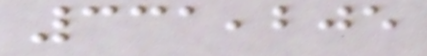331,205
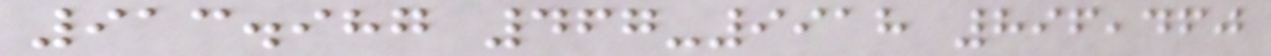913.987 467-9918 896,460
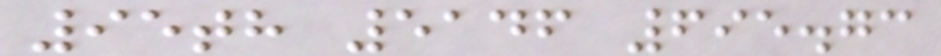95th 5146 695.73
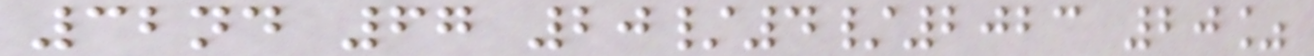32nd 67 20/4/2023 20%
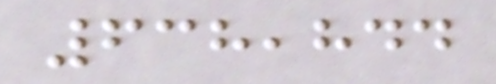638,844
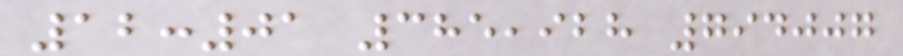12:01 385,928 794007
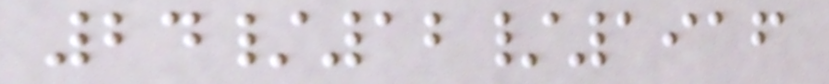24/12/1916
